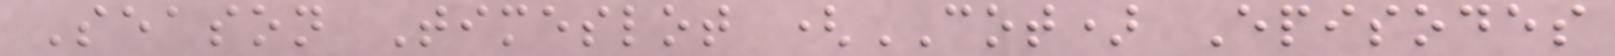Season Timeslot (COT) Episodes
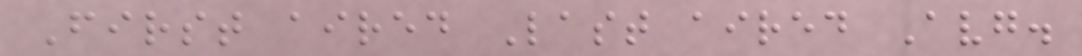First aired Last aired Avg.
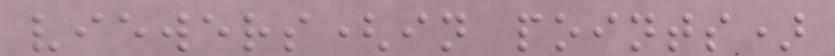viewers(in points)
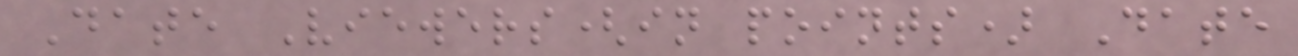Date Viewers(in points) Date
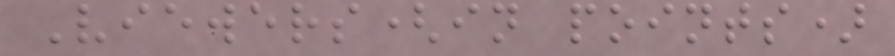Viewers(in points)
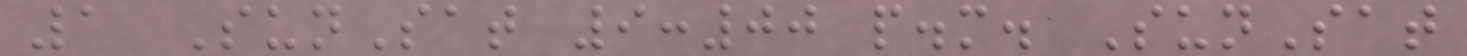1 SunSat 9:00 p.m. SunSat
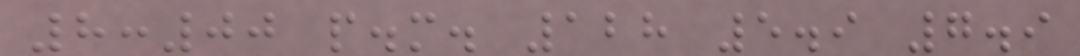8:00 p.m. 128 5.9 7.9
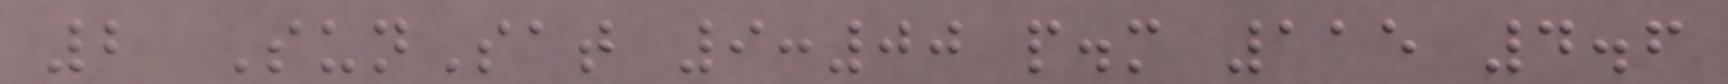2 SunSat 9:00 p.m 115 4.6
